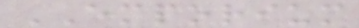EMPORIUM
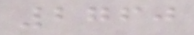2760
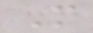M
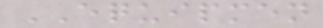EQUIPMEN
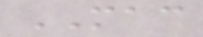MAC
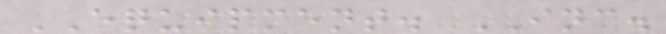EQUIPMENT. INC.
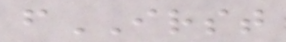fIRST
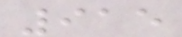915
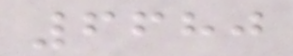6680
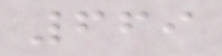669
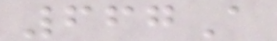667A
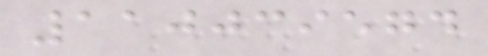110039574
